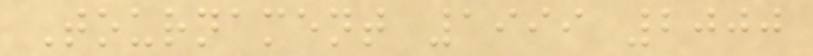Tournament 1999 2000
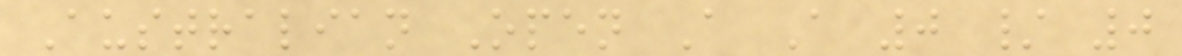Australian Open A A 0 / 0
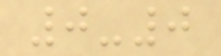0-0
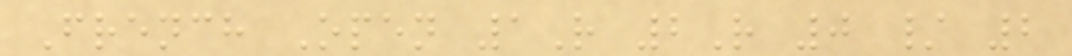French Open 1R 2R 0 / 2
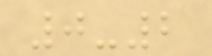0-2
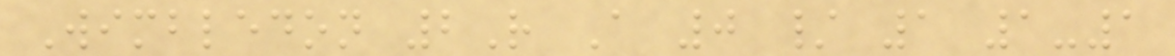Wimbledon 2R A 0 / 1 1-1
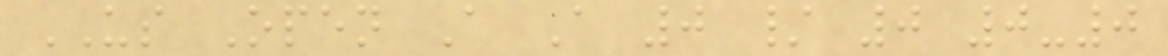US Open A A 0 / 0 0-0
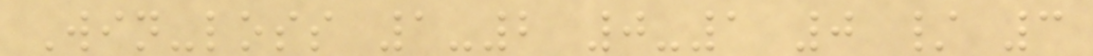Win-loss 1-2 0-1 0 / 3
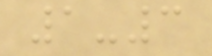1-3
